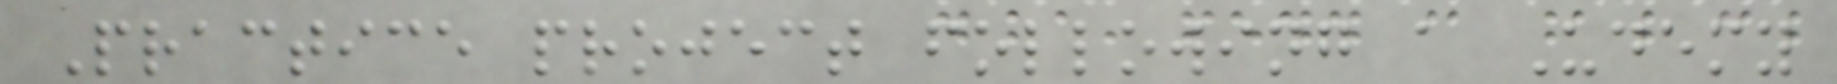Practice project following a Udemy
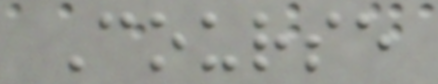Course
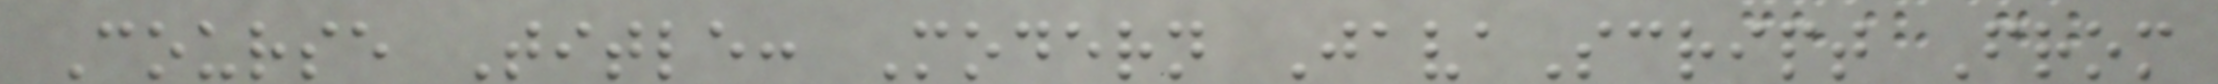Course Title: Modern JavaScript From
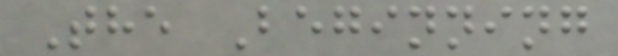The Beginning
